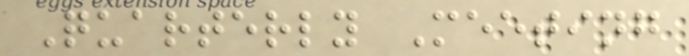Quarterly Meeting
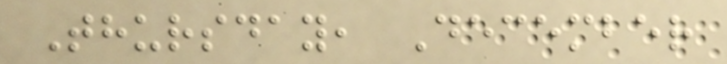Thursday, December
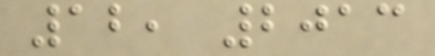12, 2013
